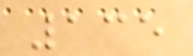135
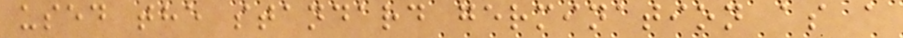used the standard germination as a
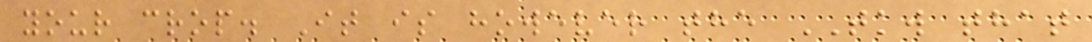your crop. It is however the TKW that
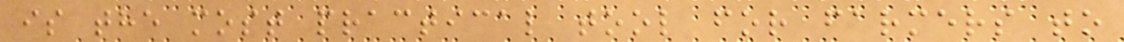is the most practical tool for farmers to
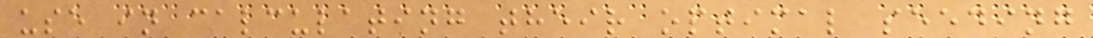use in calculating their optimal seeding
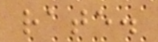rate.
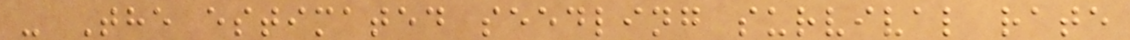- The estimated seedling survival rate
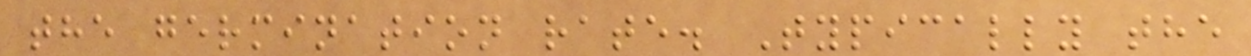the germination rate. Typically the
